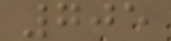705
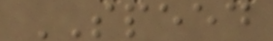SPEED
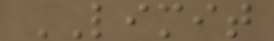LIMIT
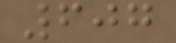607
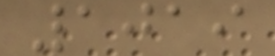1019
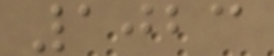1023
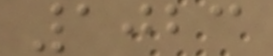1023
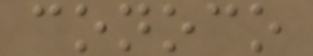conoco
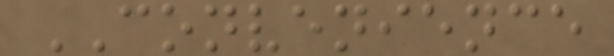CONVENIENCE
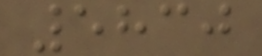5830
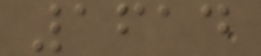1614
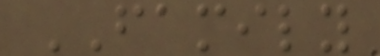FAMILY
